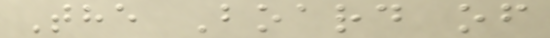The Board of
